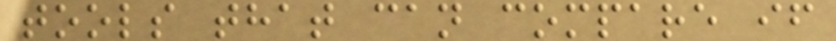tools that can compare if
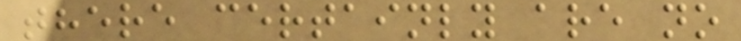there certainly are no
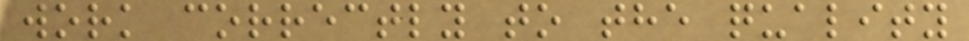work correctly to the quality
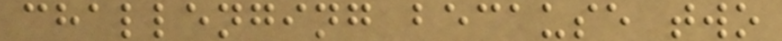challenging because two
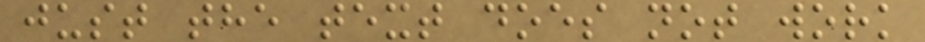just the text does not work
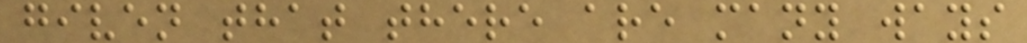given that there are many ways
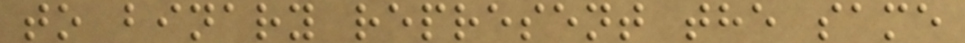to binary represent the same
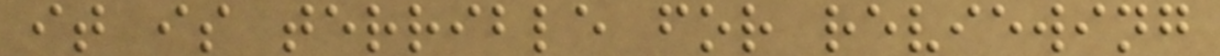it is terrible for reviewing
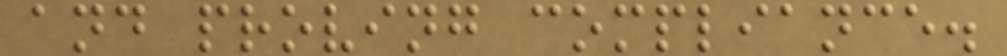and proving compliance.
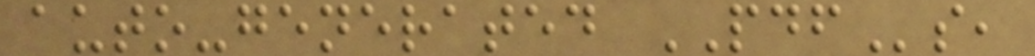auto-generated PDFs,
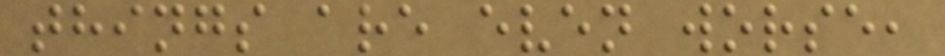things are even worse,
